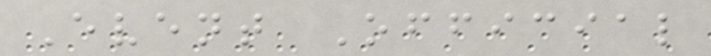Event Official
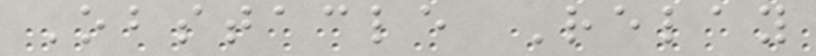Obstacle Relay
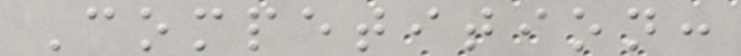Competition:
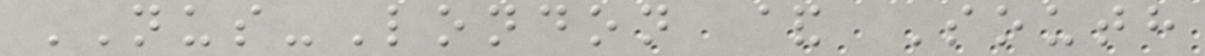NUS-London & South
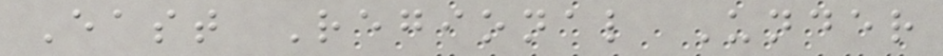East Regional Under
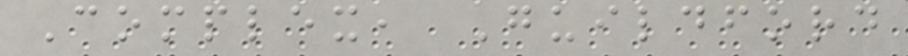Complex, Guildford
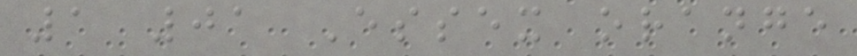1 01 Essex orange
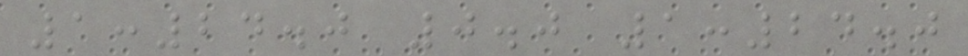1:24.0 0.0 1:24.0
